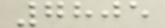7805
